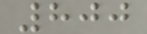800
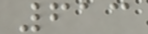613
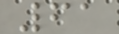61
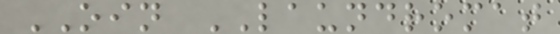OIN LAUNDROMAT
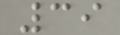39
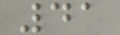41
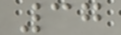37
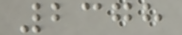2378
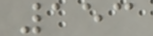153
